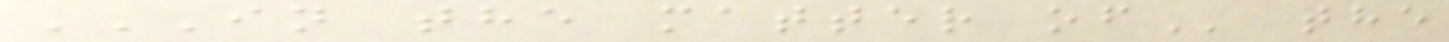IN THE MATTER OF the
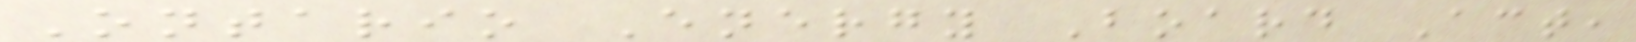Ontario Energy Board Act,
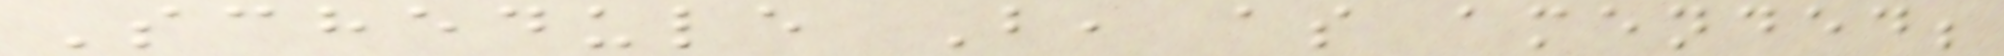Schedule B, as amended;
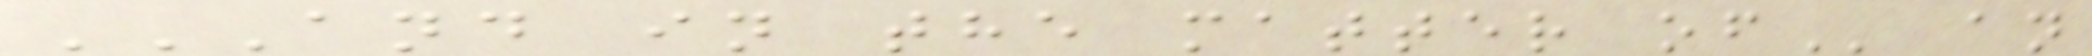AND IN THE MATTER OF an
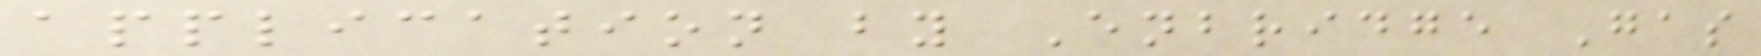application by Enbridge Gas
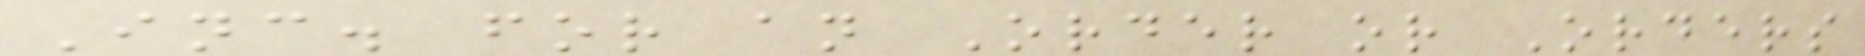Inc. for an Order or Orders
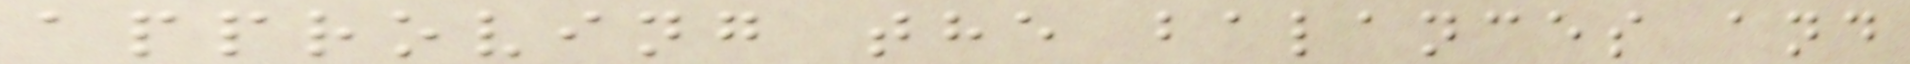approving the balances and
